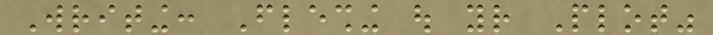Writing: Fleshing out your Plot"
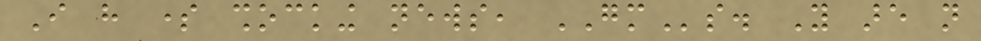I have some shocking news, GMs. You are not
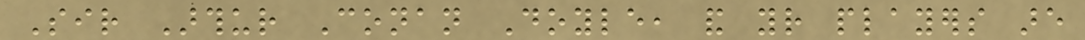Sir Arthur Conan Doyle, and your players are
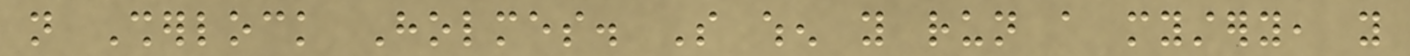not Sherlock Holmes. So when you run a mystery, you
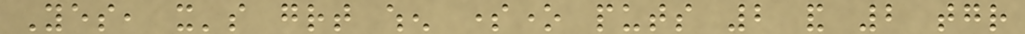Yes, it's great when someone puts 2 and 2 together
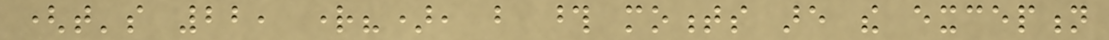(that's 22, right?), but those moments are the exception
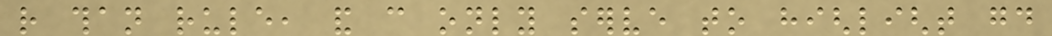rather than rule, and can only serve to highlight good
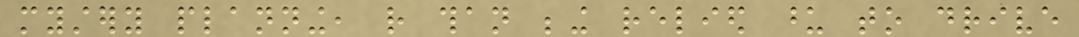mystery planning, rather than being relied upon to drive
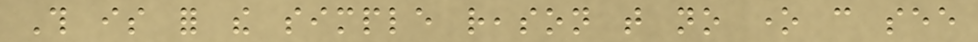This is for the simple reason that no one can see
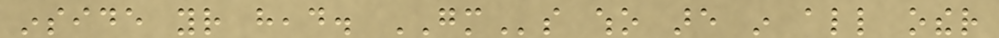inside your head. GMs who are in all other
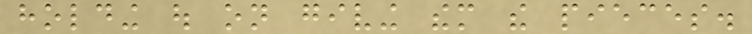holding out on giving them the pieces.
